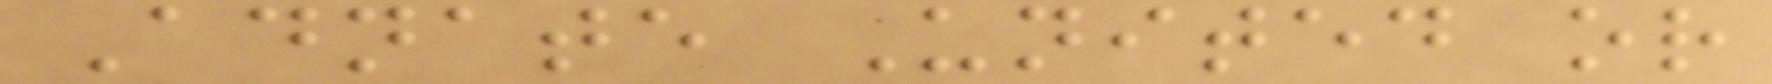Adnate United or
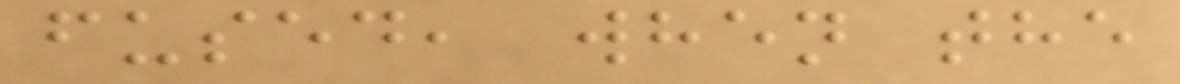fused, when the
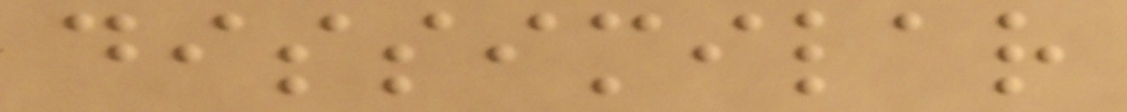dissimilar
